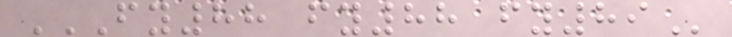FY88 FY88 FY89
